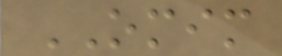OMIM
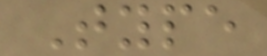Type
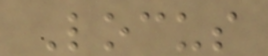Locus
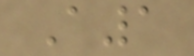A1
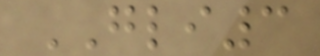GLI3
